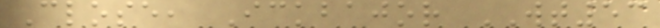Close, Ickbajor WT53
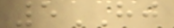5HJ
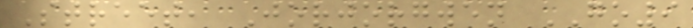Street, Jorjorgwen GO9
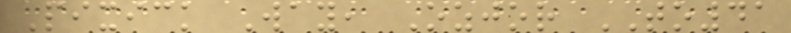Pixick Way, Ozjor TO41
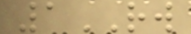1RW
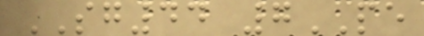SG44 7PE
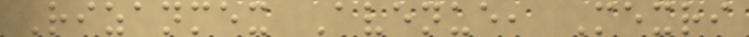Rizanmex Avenue, Mexri
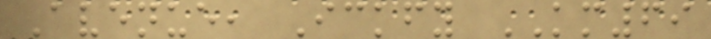Avenue, Ickfy KM69
